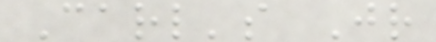Carl's Jr
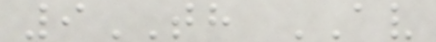9TH AV
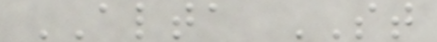ALTA ST
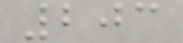203
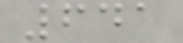641
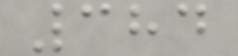384
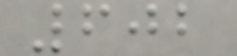602
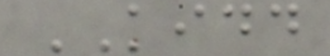KIDD
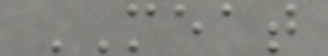MEAT
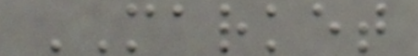MARKET
